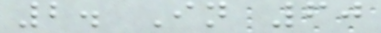2. In 60
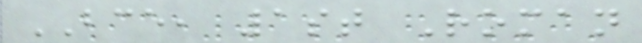BCE, 1st Roman
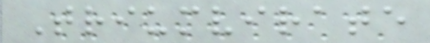Triumvirate
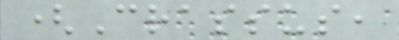(Crassus,
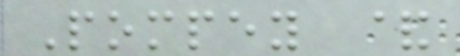Pompey &
